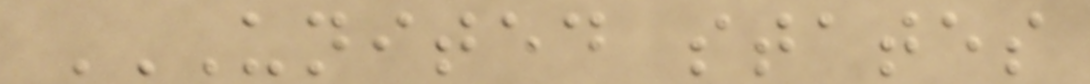UNITED STATES
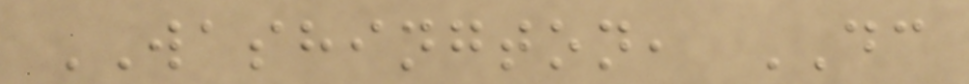WASHINGTON, DC
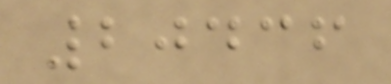20436
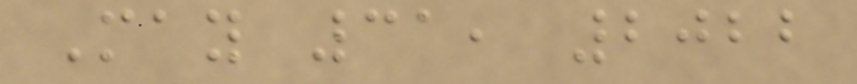May 31, 2022
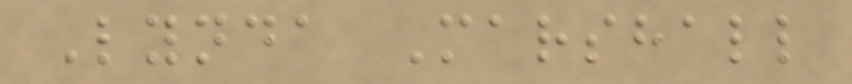Lynda Marshall
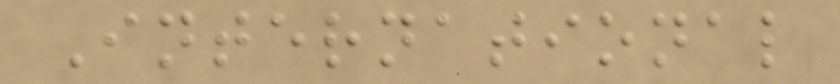International
